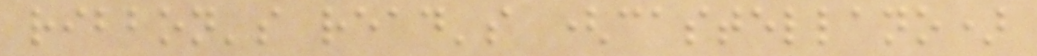ribbon's read's (castellano)
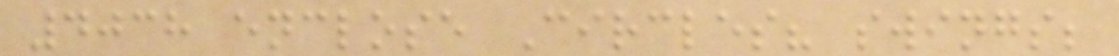4038 enclose Circles? swings;
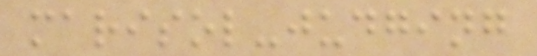marisol-judging
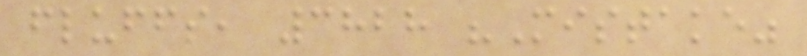fluffs, 3828 "Mistake"
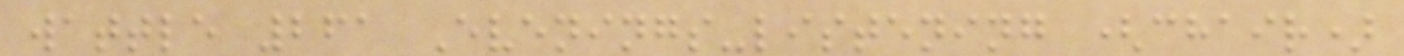wattle 261 Evenings-listening (chair)
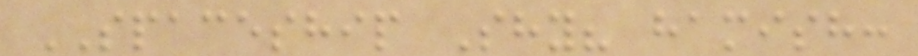SPACESHIP Shy? hamish:
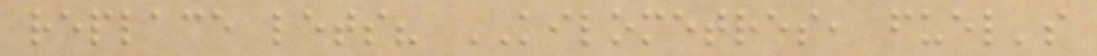replace lets? KILOMETRES, fuel's
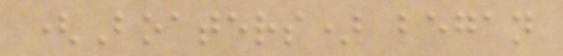(Boaters) began
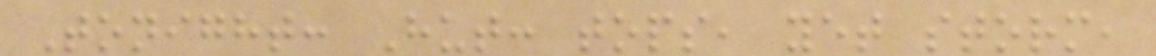Tonight: Hut: tops, yet storm,
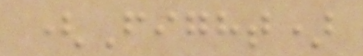(Fight)
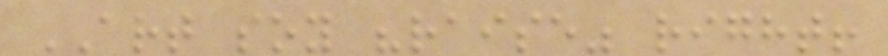ART soy "raise" right!
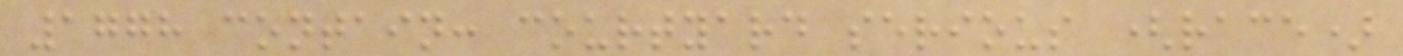1778 contain: courtyard serious (race)
